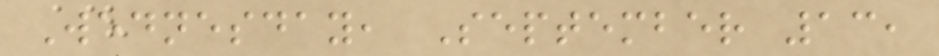Wednesday, September 13,
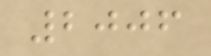2006
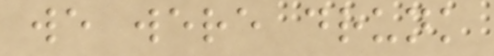we were drunk
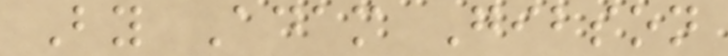By Adam Gibson
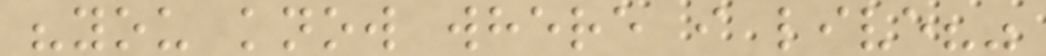"you know where i live?"
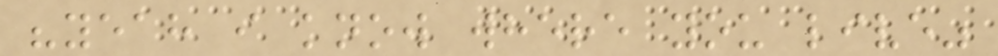"yeah i know where you live"
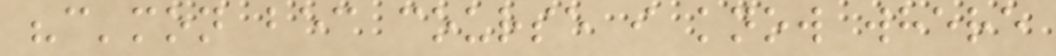"c'mon bec course i know where
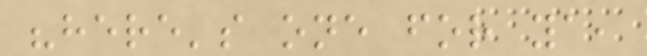"here's one for ya,
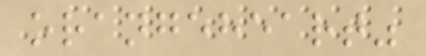orangeheart"
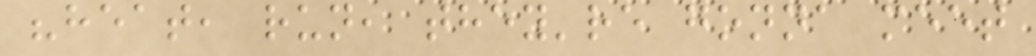"heat, run, they're gonna meet
